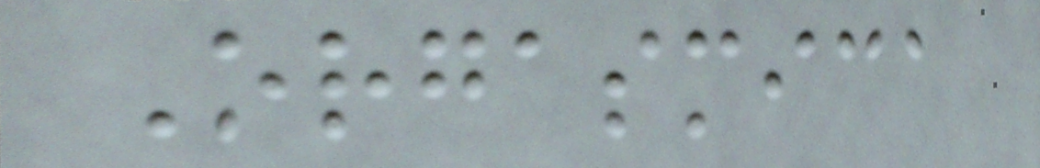Orgasmica
